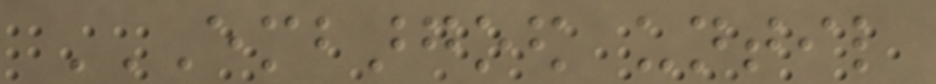EMBARGOED UNTIL
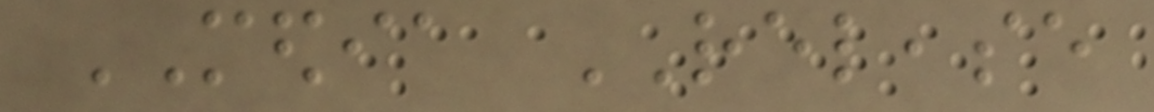MEDIA RELEASE
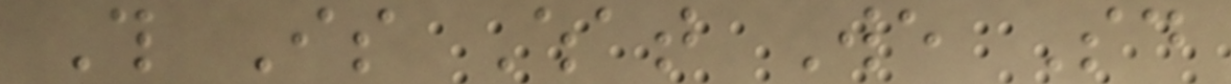This Is What We Said
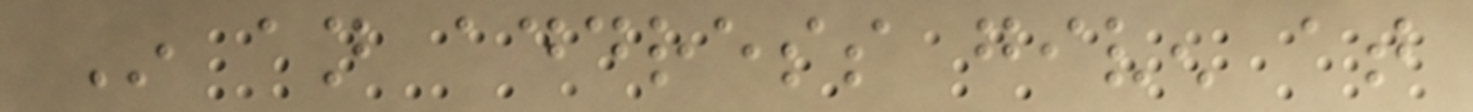In an address given at
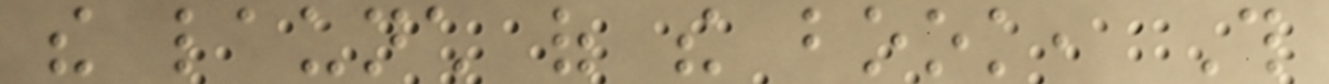the launch of the book, This
